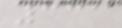331
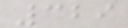329
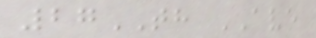27TH AVE
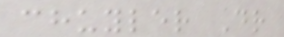chuyler Dr
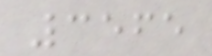3565
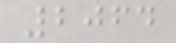2064
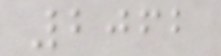2062
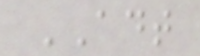ADT
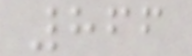866
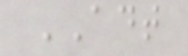ADT
